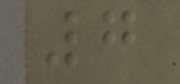7
